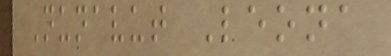Nunavut Leona
